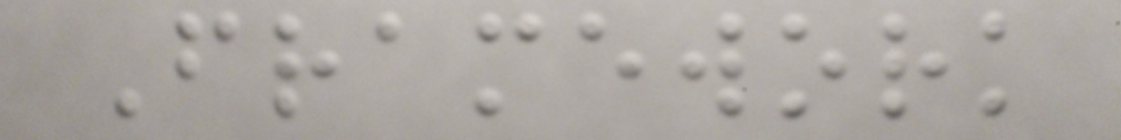Framework
